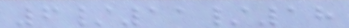6/11/18
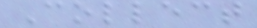Collect
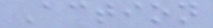Action
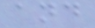and
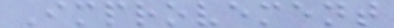Improvement
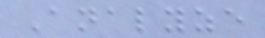Analyze
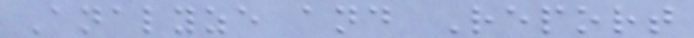Analyze and Report
